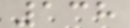138
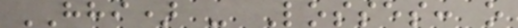HHI) - Losses: o
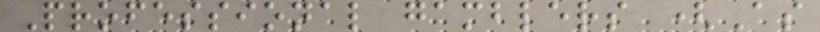Professional gamblers (As
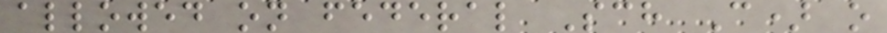allowed on federal Sch C) o
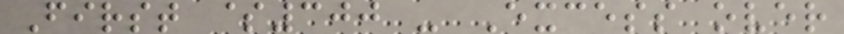First $300 - Excess over
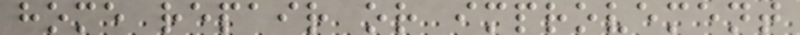home repair or improvement
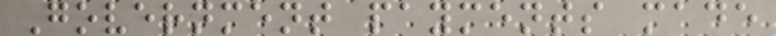Government payments made
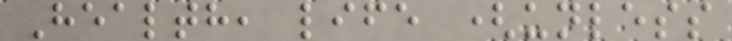Health, life (unless
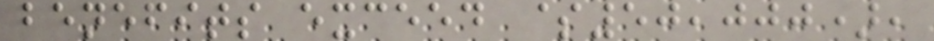benefits exceed $50,000),
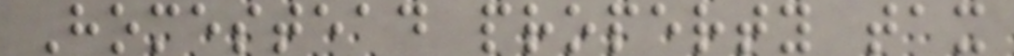Homestead property tax
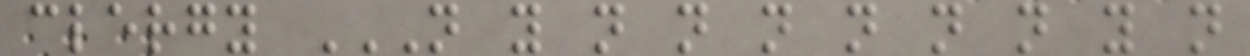clergy N Y N N N N N N Y N
